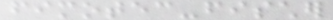fimotec-fischer
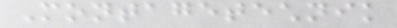Montagetechnik
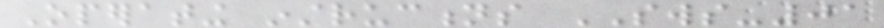Operating instructions SWS-01
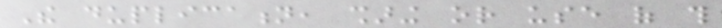The duplication, sharing or use of this
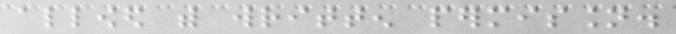allowed with written permission.
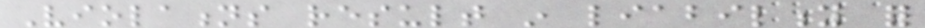Violations result in liability for
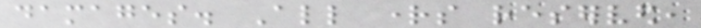damages. All rights reserved,
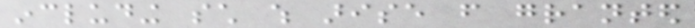including such which arise from granted
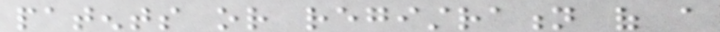patents or registration of a
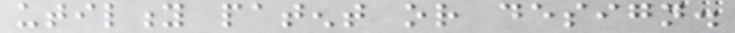utility patent or design.
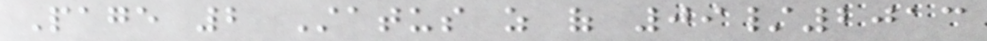Page 2 Status as of 09/2013
